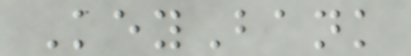KeyBank
